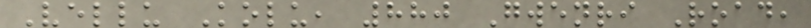Vellu Kolu, 880 Gwenri Road,
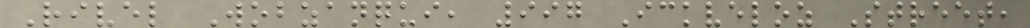Rivel Wobzanqui, 997 Ickveloz Street,
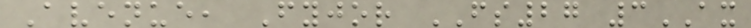Avenue, Fyjor FS27 3AX
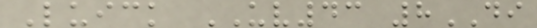Luick UV43 8DI
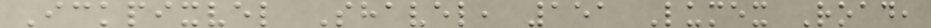Ickpixvel Shavel, 151 Lumex Road,
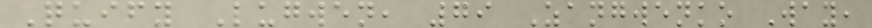Quify Lugwen, 79 Zangwenko Way,
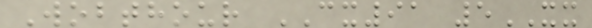Wobthour CX91 5XX
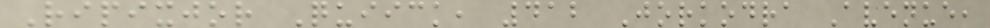Ripixjor Quiick, 412 Jorkodra Avenue,
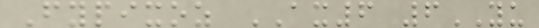Fypixoz AX6 6YU
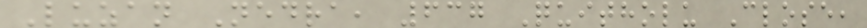Luzan Nedra, 637 Quitholu Close,
